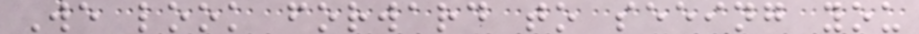We look forward to seeing you
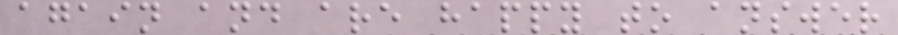again and are happy to answer
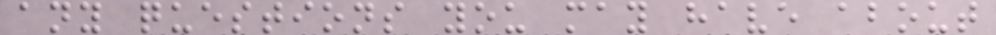any questions you may have about
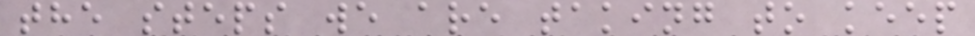the steps we are taking to keep
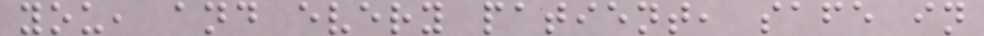you, and every patient, safe in
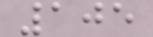105
